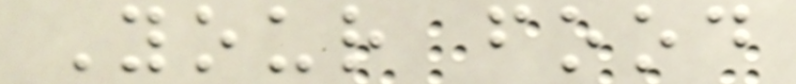Your food
